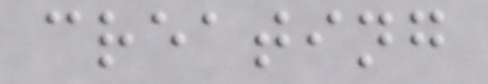creating
